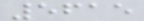5615
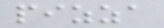pizza
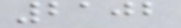2102
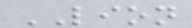LION
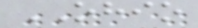OHIO
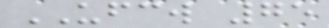UFCW 75
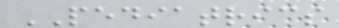PEDIATRICS
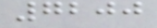7200
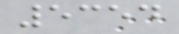5354
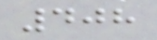408
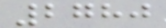2780
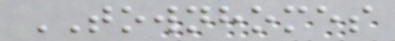TOWNHOMES
